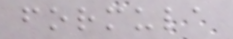formula
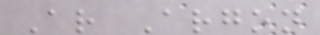Ar Argon
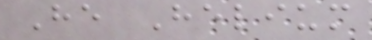He Helium
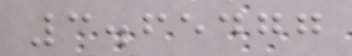3.65477
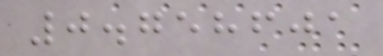0.758601
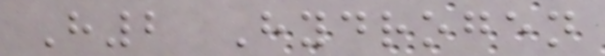H2 Hydrogen
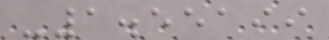-1.55199
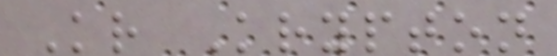Kr Krypton
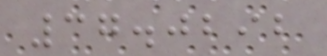37.0292
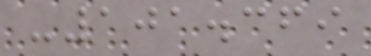-101.369
